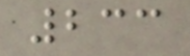233
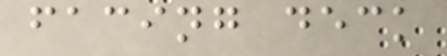facing deck
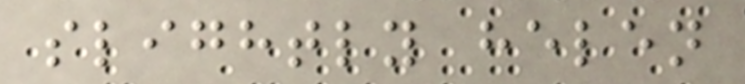slightly helen
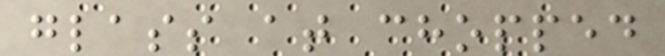glass at chopped
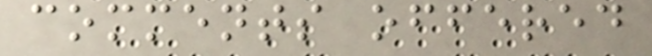comments offered
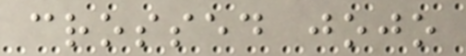crossed jojo
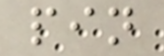pin
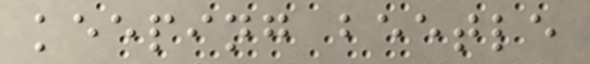keeping beetle
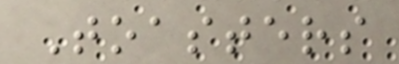Toasters
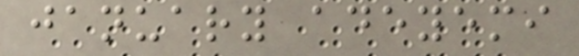january adeyemi
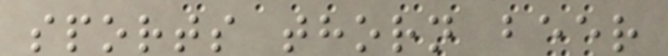sports thorn beer
